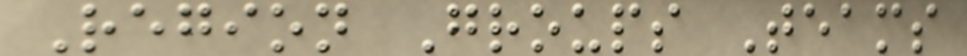Region Groups Teams
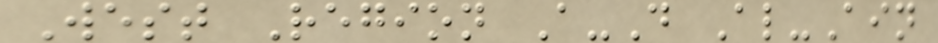West Region A-D Al-Ain
